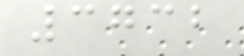3732
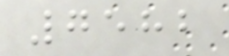7582
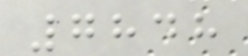7848
